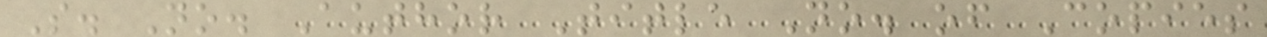S. No. Author Title No. of Copies
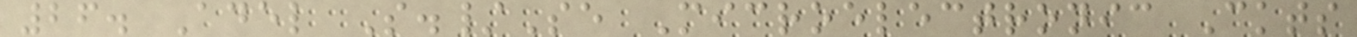26. Adel S./Se Microelectronic Ckts
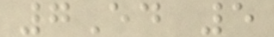7Ed 5
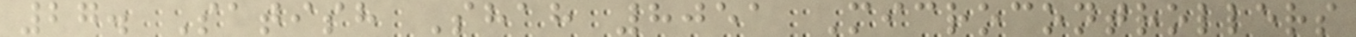27. Satish Shah 8051 Microcontrollers
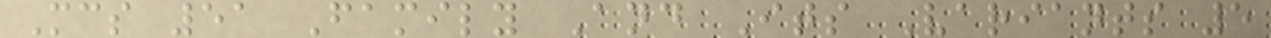Mcs 51 Family And Its Variants 5
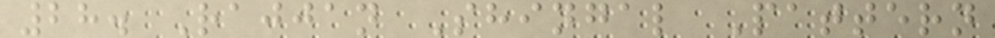28. Rajjan Shingal Pattern
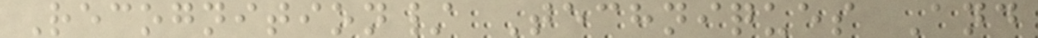Recognition/ Techniques And
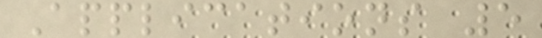Applications 5
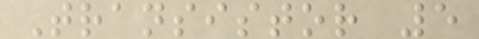Transistor 5
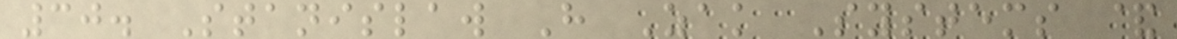30. Stanislaw H Zak Systems &
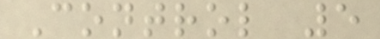Control 5
